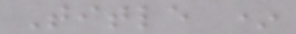Title *
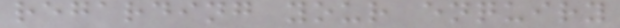regarding your enquiry
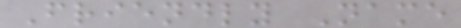Friendly Name
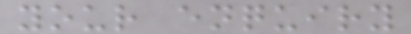your enquiry
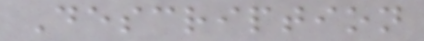Description
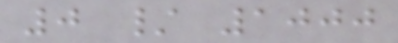0 / 1000
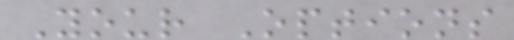Your Options
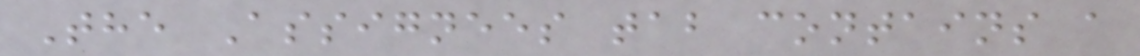The Assignees tab contains a
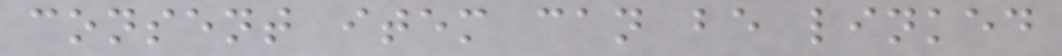consent item can be linked
